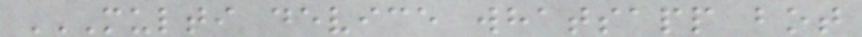MULTI DEVICE WHATSAPP BOT
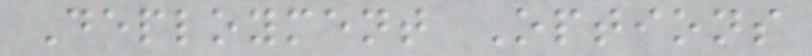Deployment Options
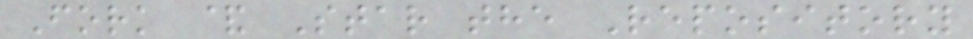Fork & Star the Repository
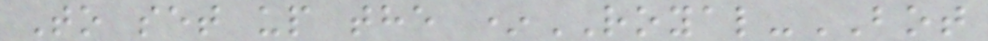To set up the *ROYAL-BOT
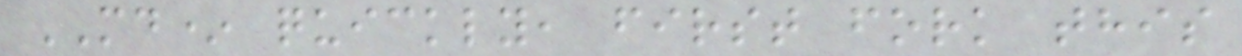MD* quickly, first fork this
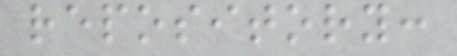repository:
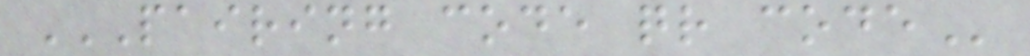PAIRING CODE QR CODE
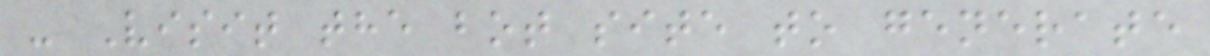- Visit the bot site to generate
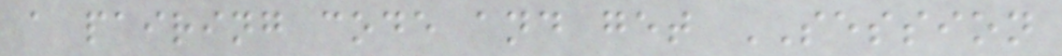a pairing code and get SESSION
